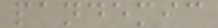pandemic
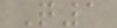Q1
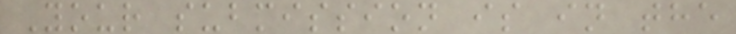Your submission is in the
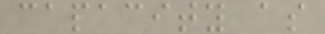capacity as
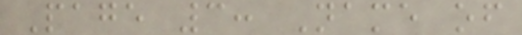Page 3: Name of
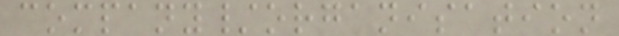company/organisation
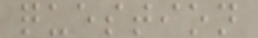question
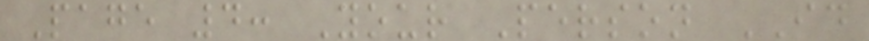Page 4: Your Person ID
